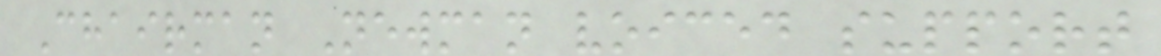Chairman Newman voiced support
